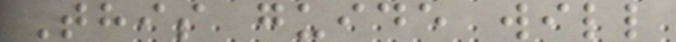This guide will
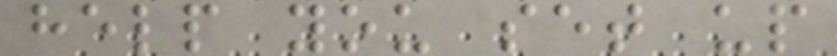help you set up
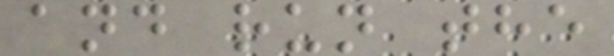and run the
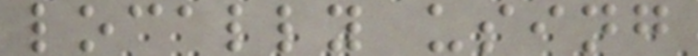locally using
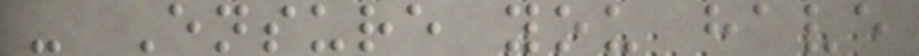- Ensure you have
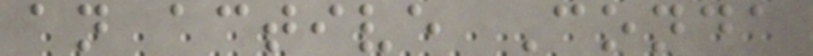an active Conda
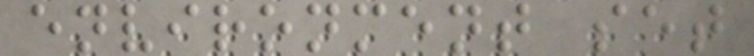environment set
